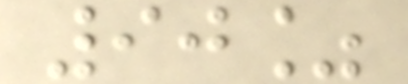90%
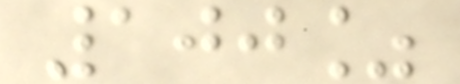100%
